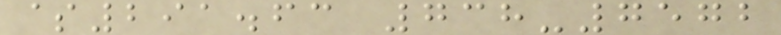$291.63 738-7572
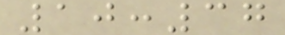10:37
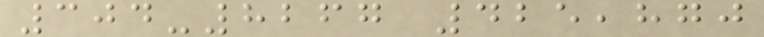304-8267 425,870
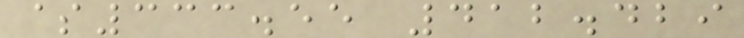$333.55 412.429
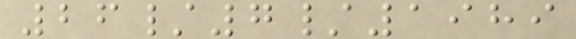26/7/1989
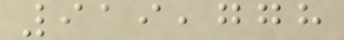919,778
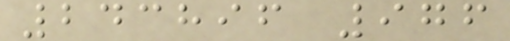243896 976
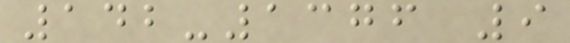142-1376 9
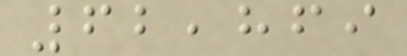62,869
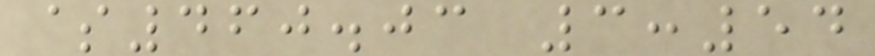$460.03 3:54
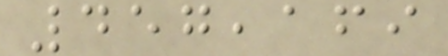457,169
